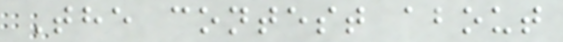The contest about
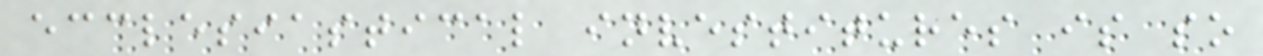ecclesiastical investitures is so
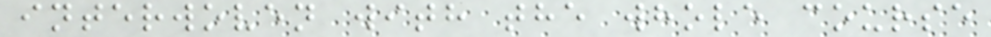interwoven with the whole course
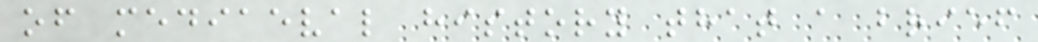of mediaeval history that a brief
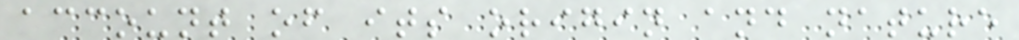account of its origin and nature
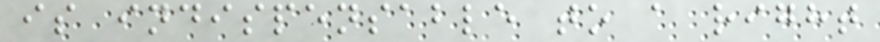is indispensable to a right
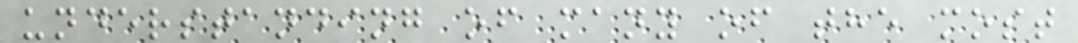understanding of many of the most
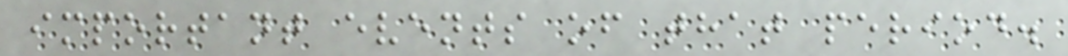important events of that period.
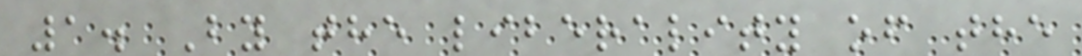1. By the liberality of the
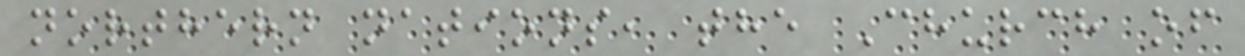northern nations, the Church of
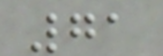71
